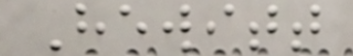Hewitt
